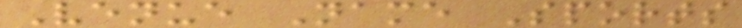Venue Name Sports
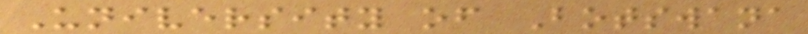University of Botswana
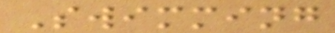Swimming
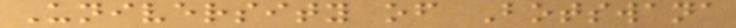University of Botswana
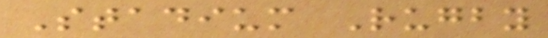Stadium Rugby
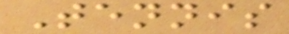Tennis
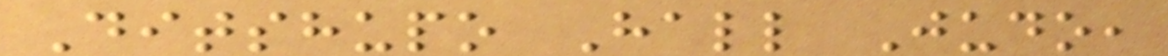Ditshupo Hall Judo,
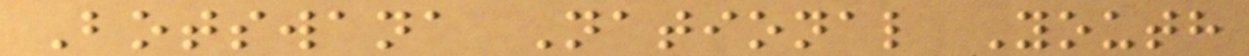Botswana National Youth
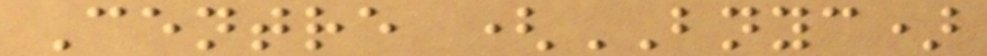Centre (BNYC)
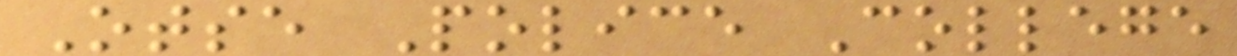Otse Police College
